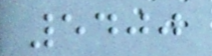5400
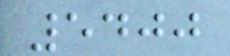5400
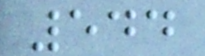544
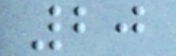20
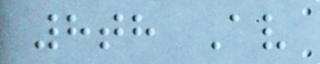8th Av
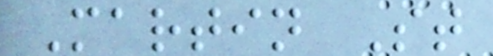Martin St
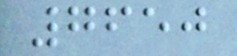7650
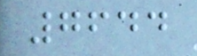7644
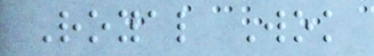Royal Wok
